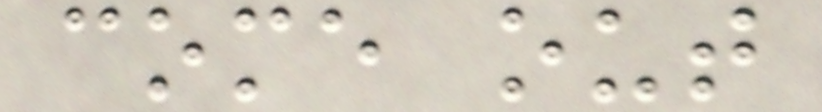come out
